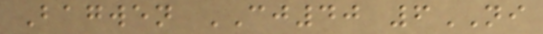Bagwen CJ40 6NI
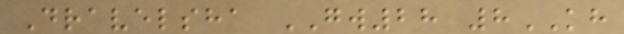Dravelsha GW28 8KH
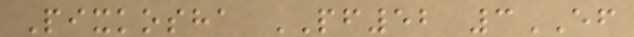Pixkosha PF52 3EF
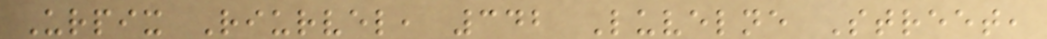Urpix Riurvel, 342 Luvelne Street,
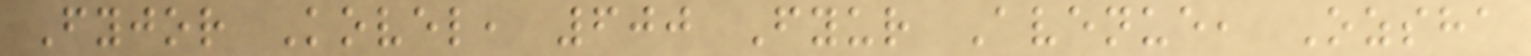Fyjor Kovel, 600 Fyur Avenue, Ozsha
